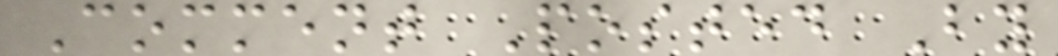Comment Posted By
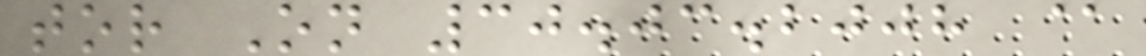tor On 30.03.2008 @
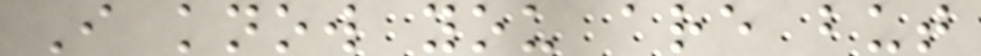I know you are but
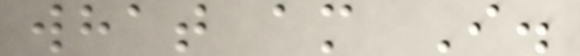what am I.
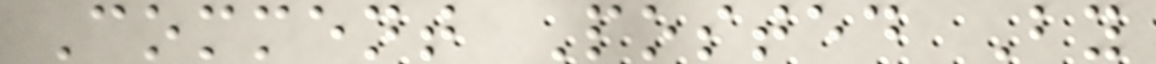Comment Posted By
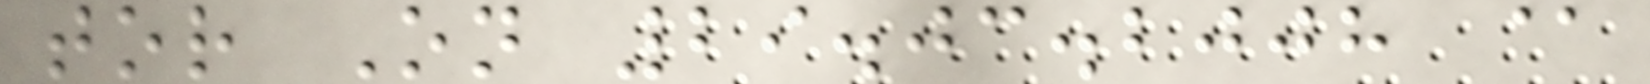tor On 29.03.2008 @
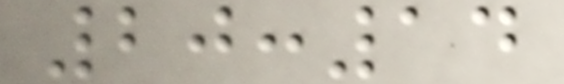20:14
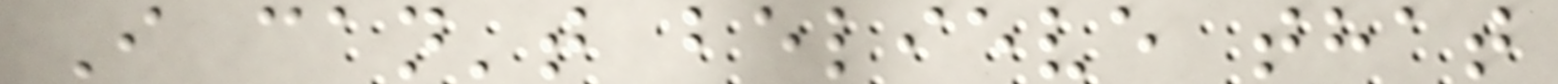I can't believe that
